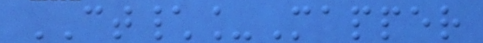CT\_Mapper
